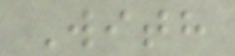With
